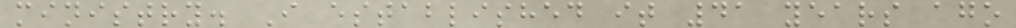ministry. I established it 41 years ago
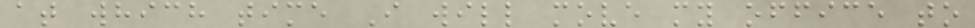at which time I will move my office to
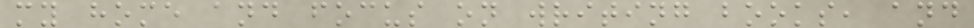my home and focus on writing books, and
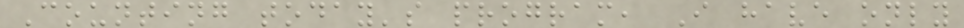Counting today's program, I have only
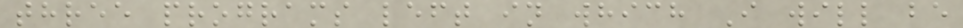three programs left in which I will be
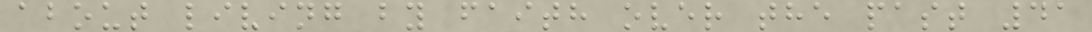about living by faith over the past 41
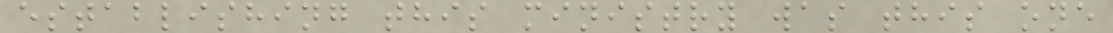establishing this ministry was this one
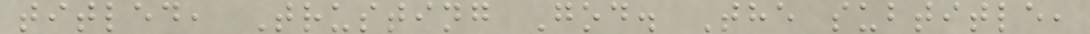titled, Trusting God. The subtitle,
